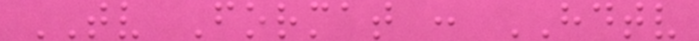TV Format : HDTV
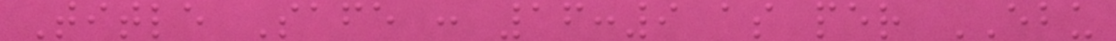Title Safe : 16:9 as per EBU
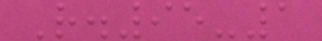R.95-1
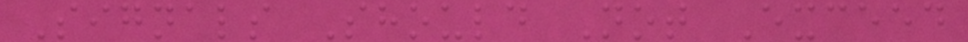Signals Should Not Exceed
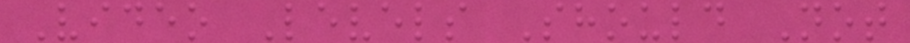Video Levels Should Not
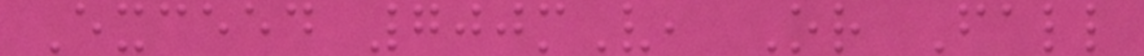Exceed 700mV, Or Fall
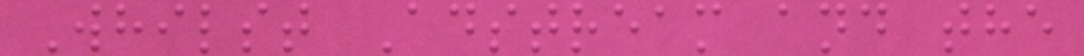Whilst Adstream and the
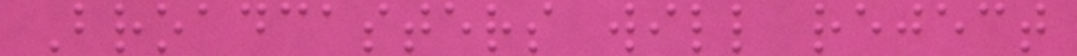Broadcasters will reject
